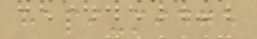hapi-midge
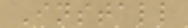Install
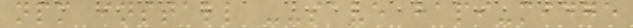npm install --save hapi-midge
